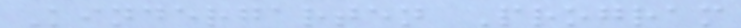Kindergarten Program
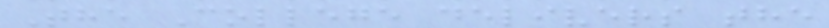The College delivers the
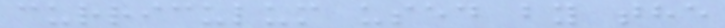curriculum used by the
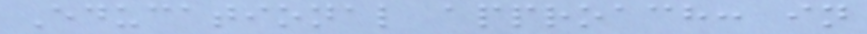Educational approach: in
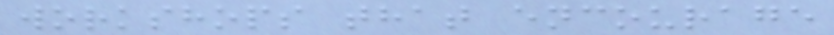workshops that encourage
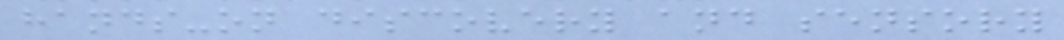hands-on discovery and sensory
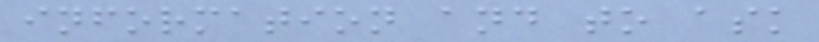information and to ask
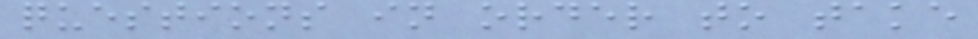questions in order to take
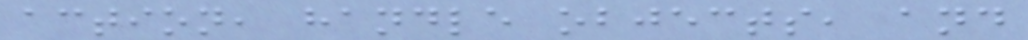action, handle objects, and
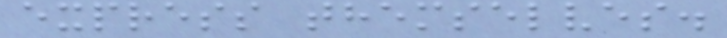express themselves.
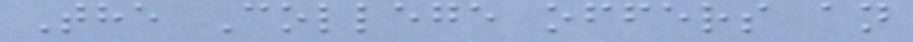The College offers an
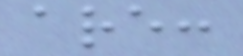are:
